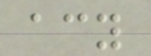acy
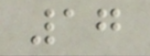17
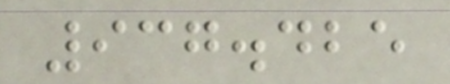937.425
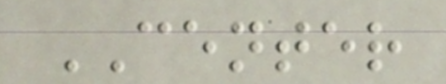CENTER
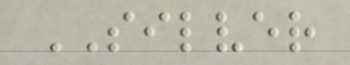SILVER
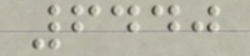6440
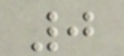0
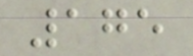175
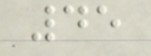45
